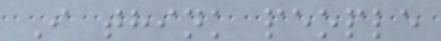I think people
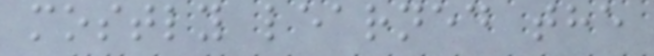mostly learned the
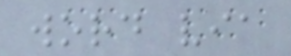word via
